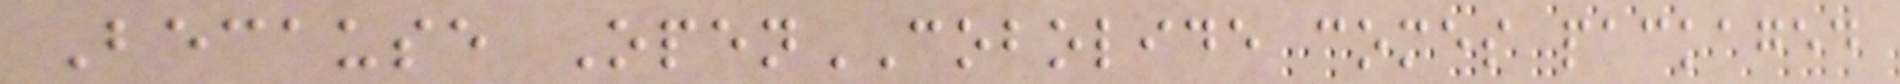Because OpenCOBOLIDE comes packaged
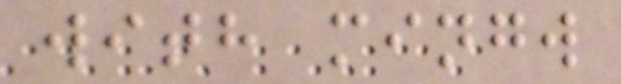with mingw
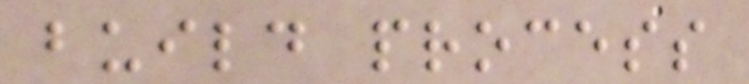build process
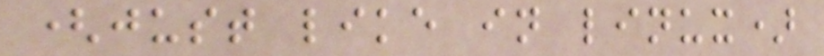(just like in linux)
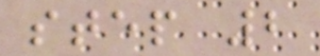step 2
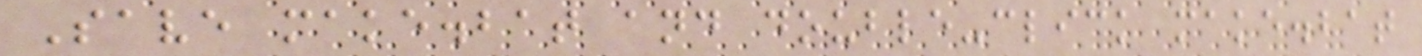Save make.bat and double-click make.bat
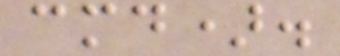cmd).
